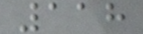118
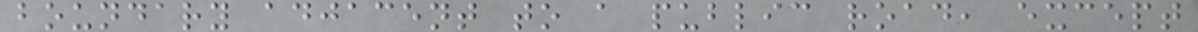boundary adjacent to a public road, except
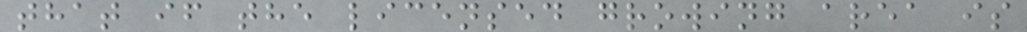that if the licensed growing area is
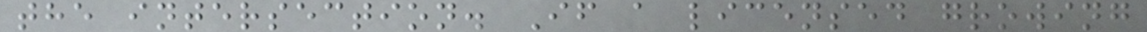the intersection. If a licensed growing
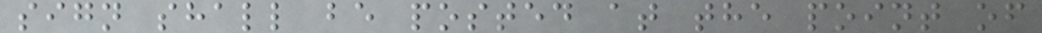sign shall be posted at the point of
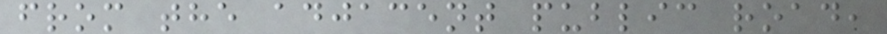from the adjacent public road,
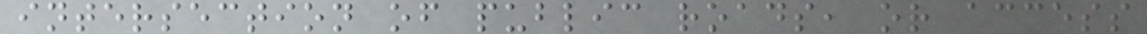intersection of public roads, or access
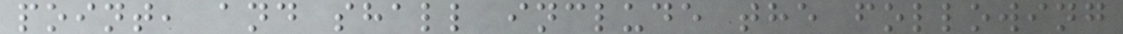point, and shall include the following
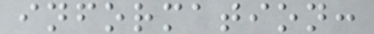information:
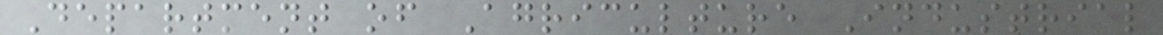Department of Agriculture Industrial
